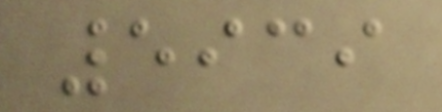5939
